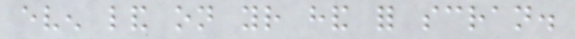even land on your hand for scran.
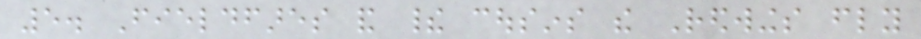5. Fieldfares and their cousins the Redwings fly
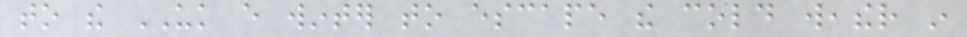to the UK every winter to escape the cold weather in
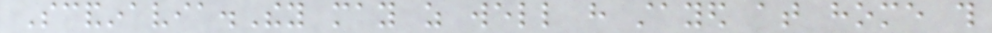Scandinavia.They may as well have stayed at home this
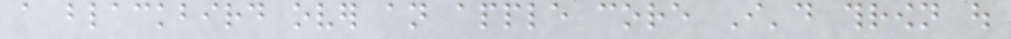a blackbird over an apple core I'd thrown out
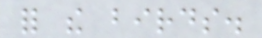for the birds.
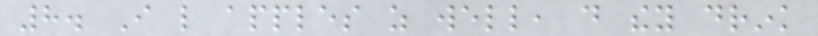8. I like apples as well, do they drink
